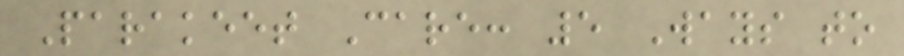Parakeet Care: 5 Ways to
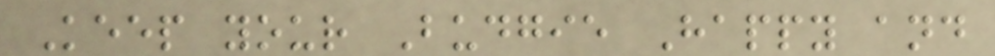Keep your Budgie Happy and
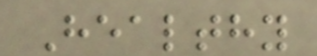Healthy
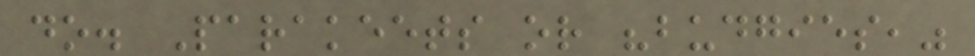do. Parakeets or "budgies,"
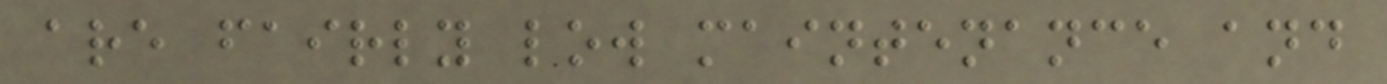are fairly low maintenance and
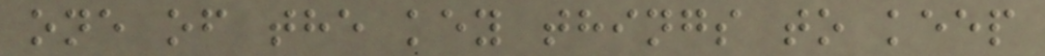one of the key things to keep
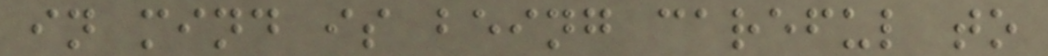in mind is being careful to
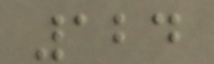124
